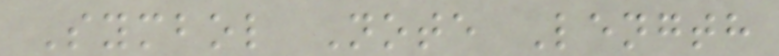Symbol Note Length
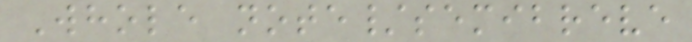Whole note/semibreve
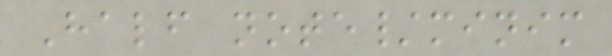Half note/minim
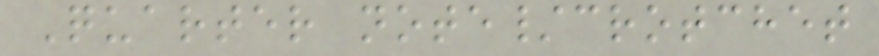Quarter note/crotchet
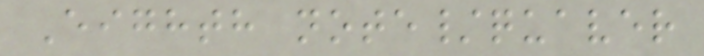Eighth note/quaver
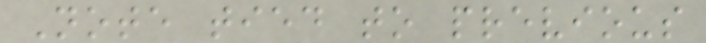Note tied to previous
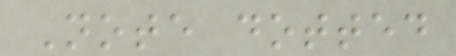Note dotted
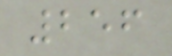256
